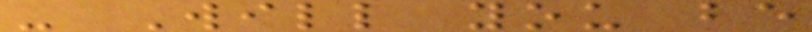- Will you be
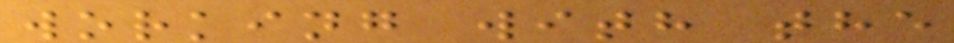working with the
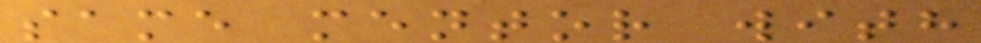same mentor with
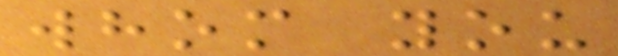whom you
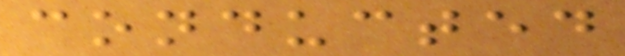conducted
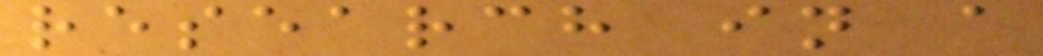research in a
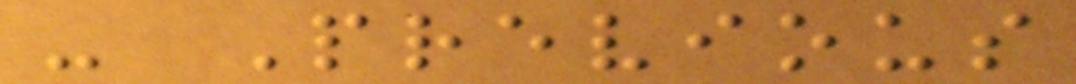- Previous
